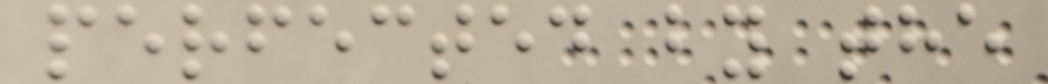perfected by the
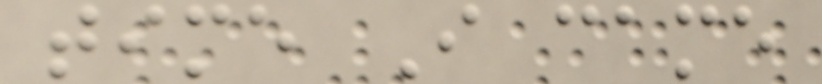time I came
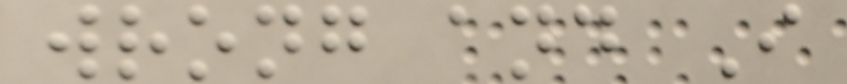wrong and I
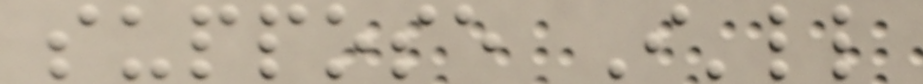suppose I'll
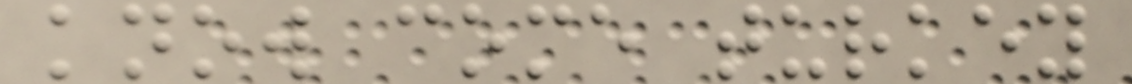know come turkey
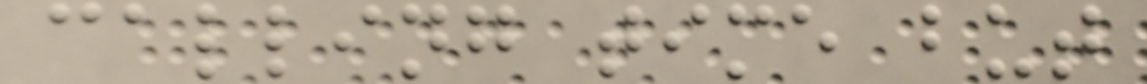calling time but
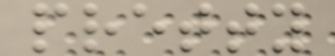pretty
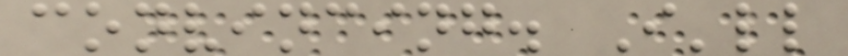convincing. I'll
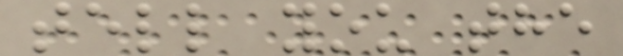tell you the
